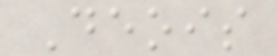Deois
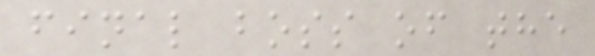final boss of the
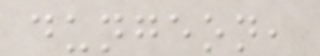dungeon,
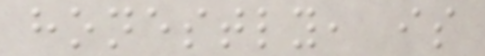honestly, is
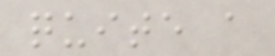quite a
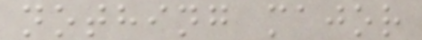nothing major
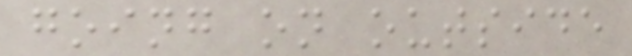going on outside
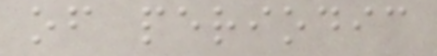of periodic
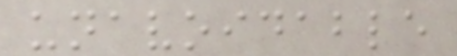unavoidable
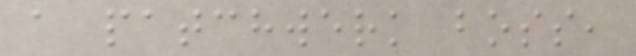a patchwerk boss,
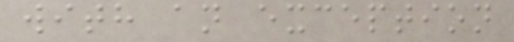with an exception
